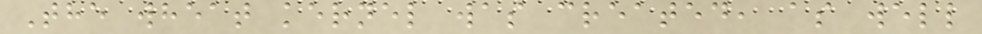The wheat kernel was created, as well
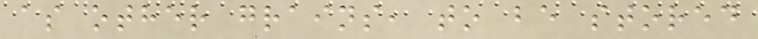as other grains, to be stored
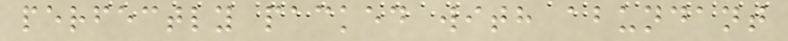perfectly packed with abundant
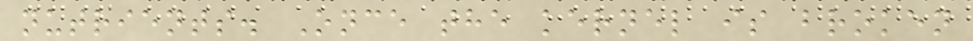nutrients. Once the kernel is broken
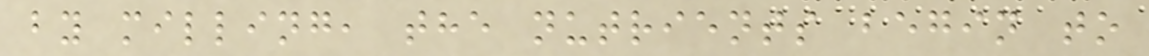by milling, the nutrients begin to
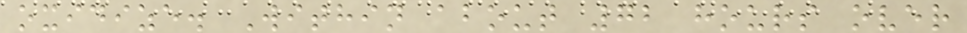oxidize. Within about 72 hours over
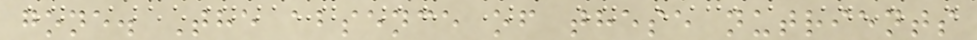gone. The absence of these nutrients
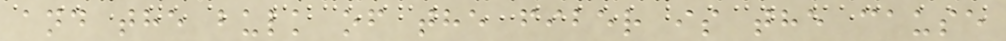and the bulk of the fiber is the cause
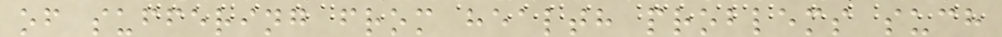of suffering from health problems such
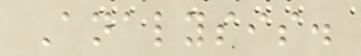Analysis.
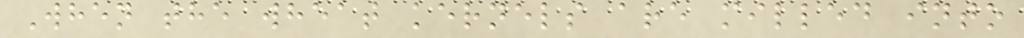When the wheat kernels are milled into
